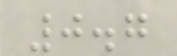0.7
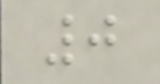0
